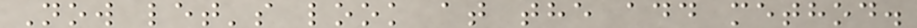Now let's look at the add method.
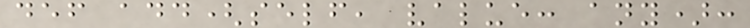def add(self, value: any):
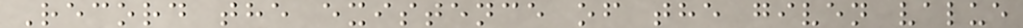Record the existence of the given value
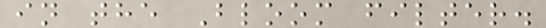in the Bloom filter.
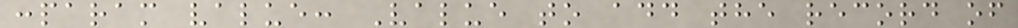:param value: Value to add the record of
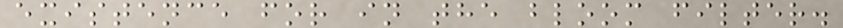existence for in the bloom filter.
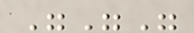"""
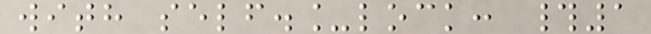with self._lock: #1
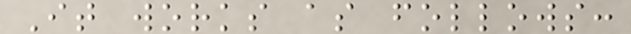It works as follows:
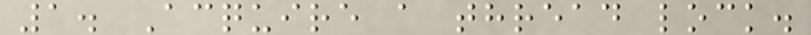1. Acquire a thread lock.
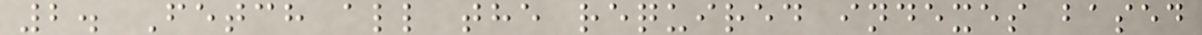2. Fetch all the required indexes based
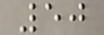50
